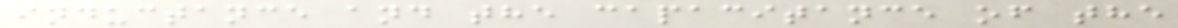inductance and the capacitance of the
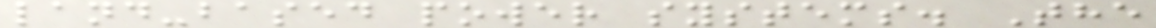land-based power systems. The
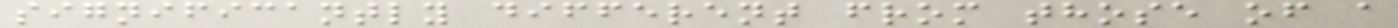significantly different from those of a
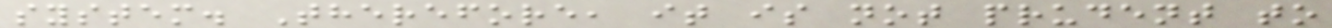system. Therefore, it is not prudent to
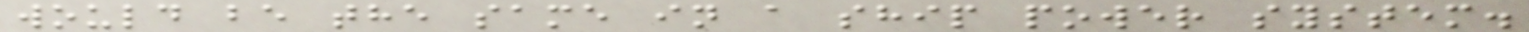would be the same in a ship power system.
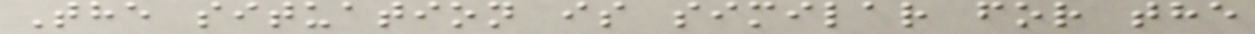The situation is similar for the
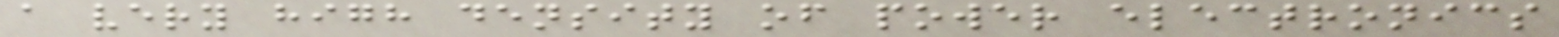a very high density of power electronics
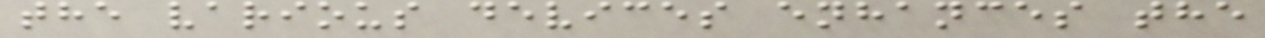the various devices enhances the
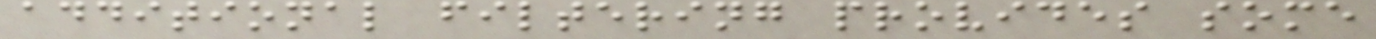additional filtering provides some
